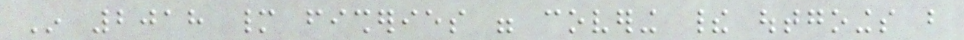In 2018 many fisheries were covering their outgoings but
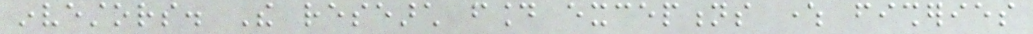investors. The research found exceptions where fisheries
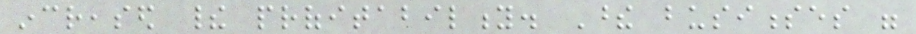increased their profitability. These businesses were
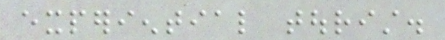experiential tourist.
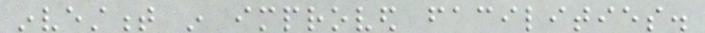investment in improved facilities.
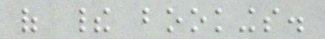of their bookings.
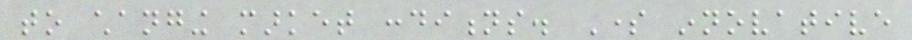to changing market conditions. Some innovative
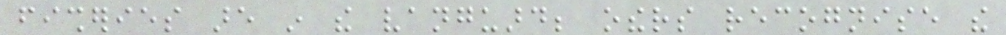fisheries are in the vanguard; others recognise the
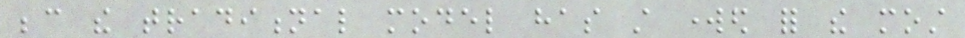because the traditional model has still worked for the most
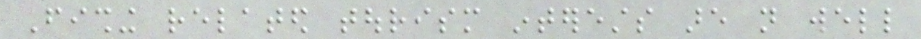Fishing related tourism interests are not well
